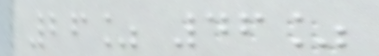26% 46%
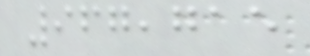967,715
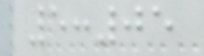5:05
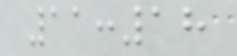11:18
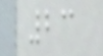23
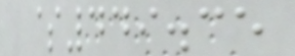$449.35
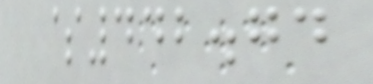$442.74
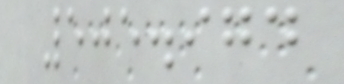505.974
